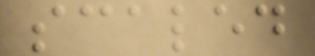scaled
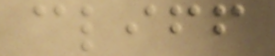cliff
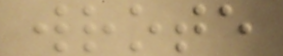wrote
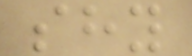shy
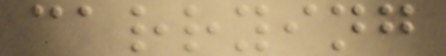carrying
